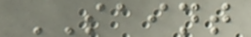SAINT
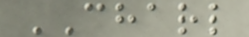CHARL
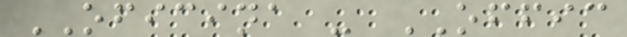OFICINA - OFFIC
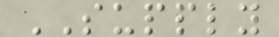SUPPLY
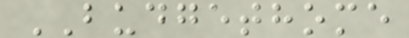BUDGETHOME
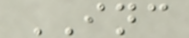INC
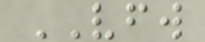VFW
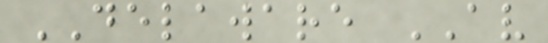DELAWARE AV
